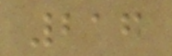216
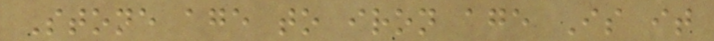Stone age to iron age Is it
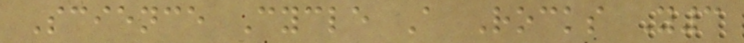Science Cycle A Rocks Y3
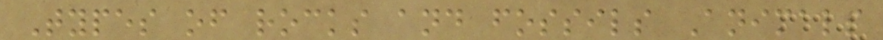Types of rocks and fossils Animals
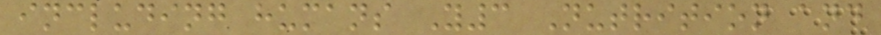including humans Y3 Nutrition and
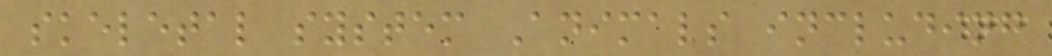skeletal system Animals including
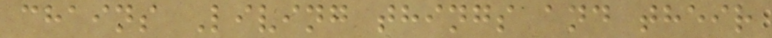chains Living things and their
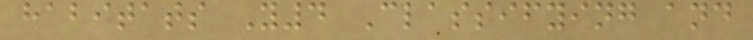habitats Y4 Classifying and
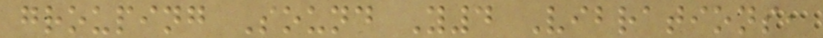grouping Sound Y4 Vibrations,
